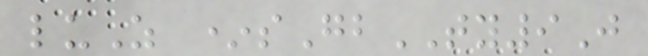luZ *sGbTY9J
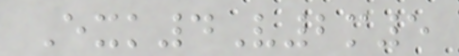Exk4V2m5
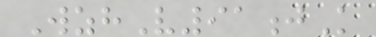WzhV91jK
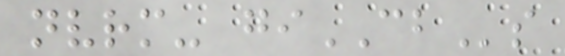nvrm- giCBs
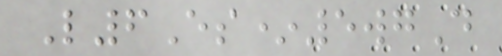L6Es*5wgD
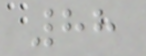88
